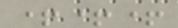+++
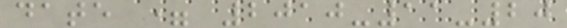date = 2010-11-20
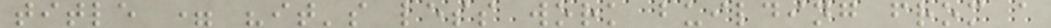title = "it's less work building from a
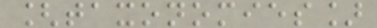[taxonomies]
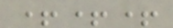+++
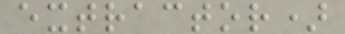extractor)
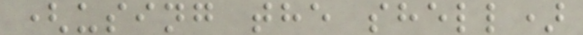(using the shell)
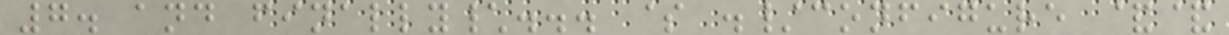7. and finally\... $ ./configure &&
